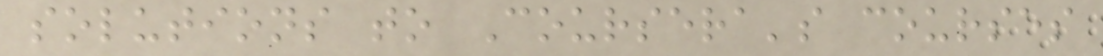solutions to Coursera's courses
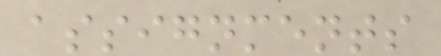assignments
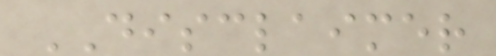DISCLAIMER
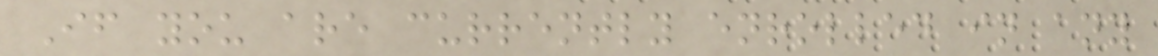If you are currently enrolled in any
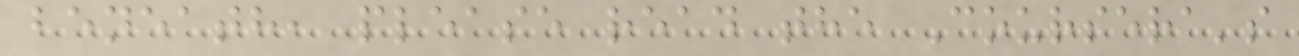beneath, please read the Coursera's
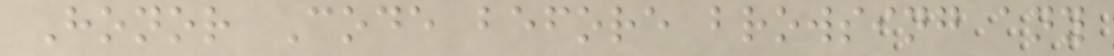Honor Code before browsing any
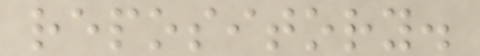repository.
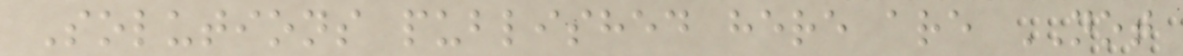Solutions published here are NOT
